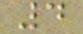4
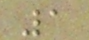1
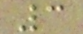3
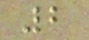2
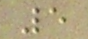5
